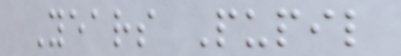Years Pupil
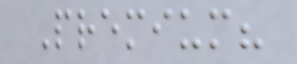Premium?
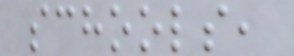schools,
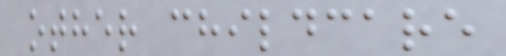other childcare
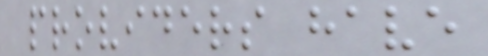providers have
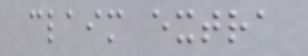claim extra
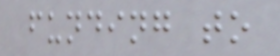funding to
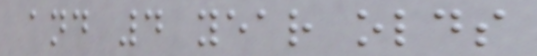and 4 year olds
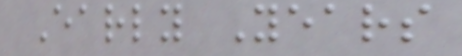Early Years
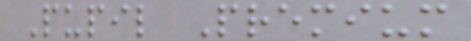Pupil Premium
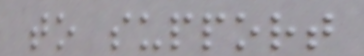to support
